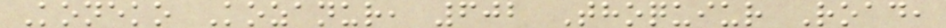Koneko Kozanur, 602 Thoquiur Road,
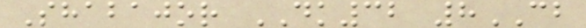Shabajor DK32 8CB
